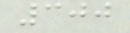300
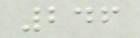246
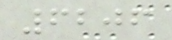6206
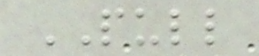PULL
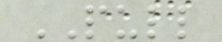PULL
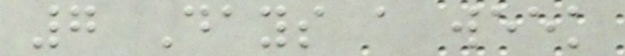7 Days a week
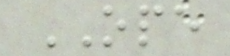OPE
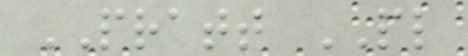PRATT PL
